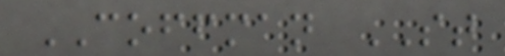COFFMAN ST
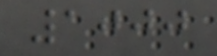1000
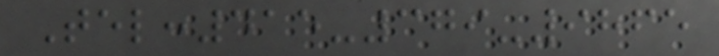Tel:415-379-9865
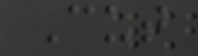Cut
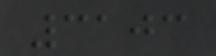3103
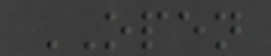OPEN
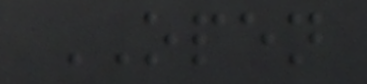OPEN
